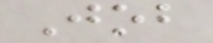Job
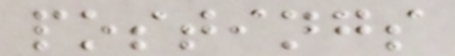postings
